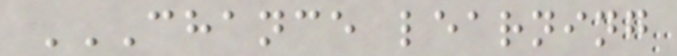CHANCE LEARNING
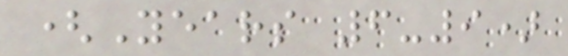(Years 6-9)
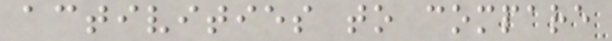activities to compare
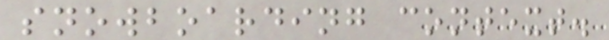snowboarding context.
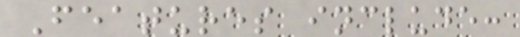Features include:
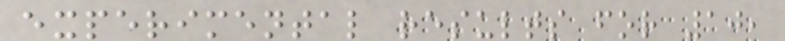experimental results for 10,
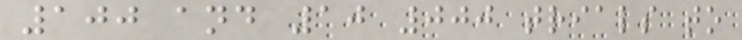100 and 10 000 trials to
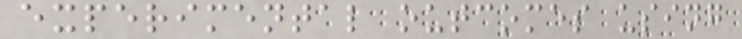experimental outcomes using
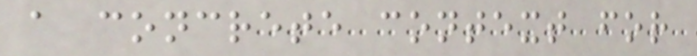a concrete context for
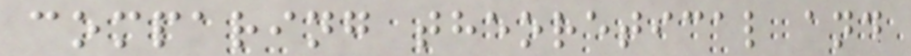comparing theoretical and
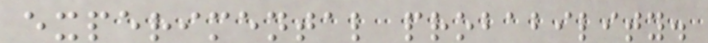experimental probability.
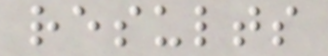results
